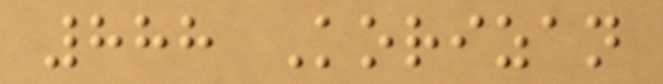888 Korizan
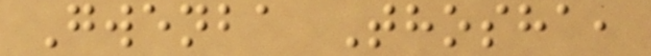Gwenba Thosha,
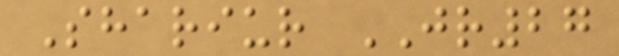Shariur JR27
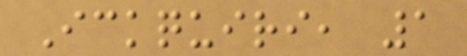Ickquiri, 1
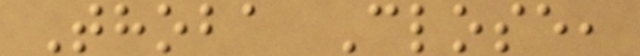Thoba Close,
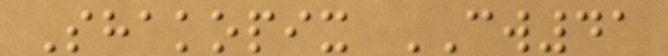Shakopix CW41
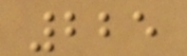225
